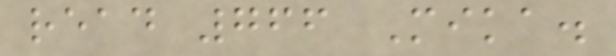read 766 Mika.
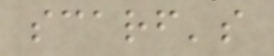scarf's
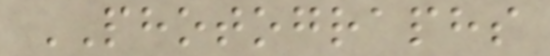PHOTOGRAPHS
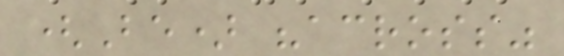(Be) "across"
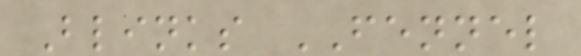Blinks FENNEL
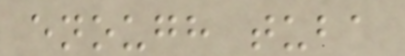enough tuba
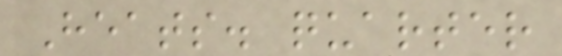Heats. quarter
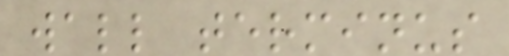wall terminus
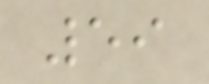59
